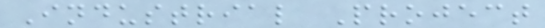Industrial Project
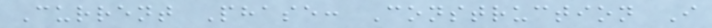Current Phase: Construction I
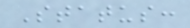Status:
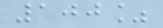100%
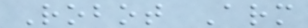Robot Arm
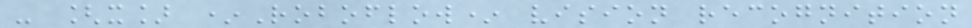- [x] *Roboflow* vision recognition
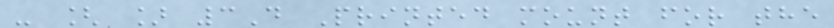- [ ] 3D Printed mount for the
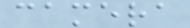camera
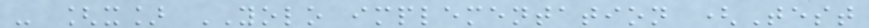- [x] YOLO implementation (Test
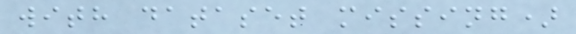with dataset missing)
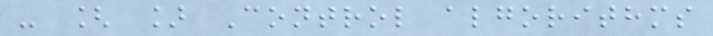- [ ] Control algorithms
